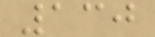130
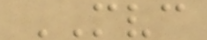MVC
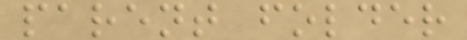parent folder
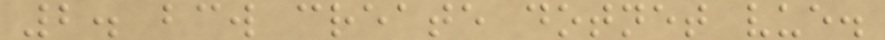2. bcw create dotnet vue.
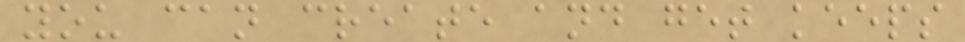you can create and get keeps
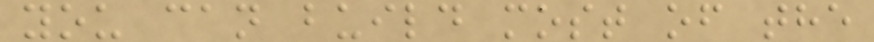you can build most of the
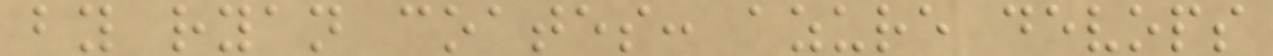by ryan coates: azure devops
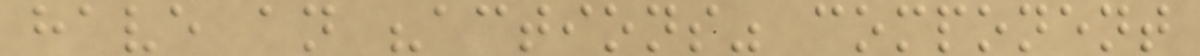have an "actions" component
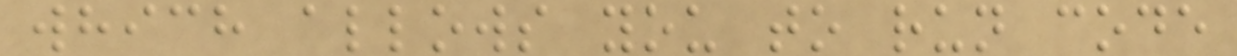which allows you to run code
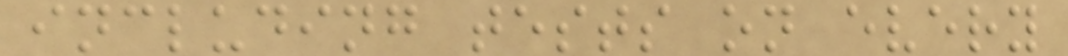including tests on every
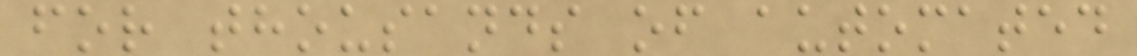for thousands of automated
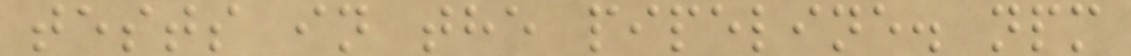tests in the pipeline. npm
